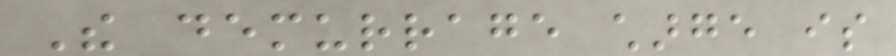The demurrage charge is
